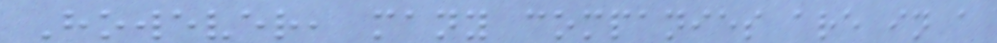However, many companies are in a
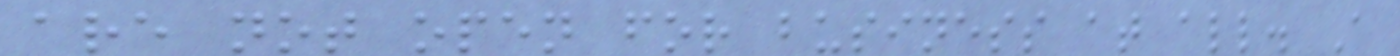are not open for business at all. A
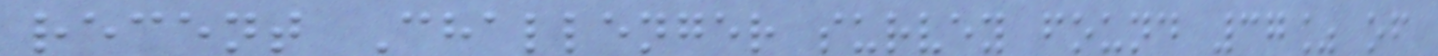recent Challenger survey found 37% of
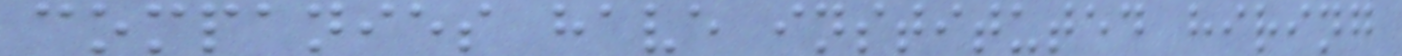companies have instituted hiring
